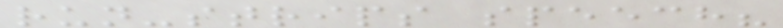run-strips speech?
